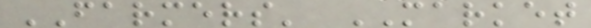FARMERS' MARKET
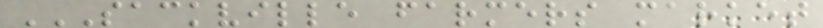SACKVILLE FARMERS MARKET
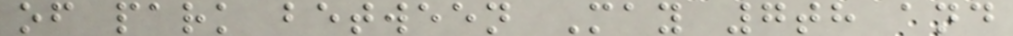of park between May 7th and
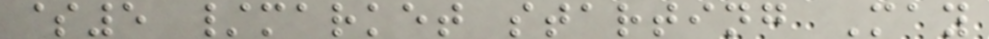$5 /market starting May
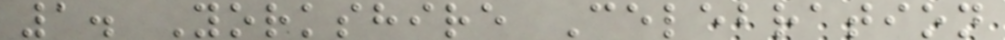1. Yorkshire Celebration
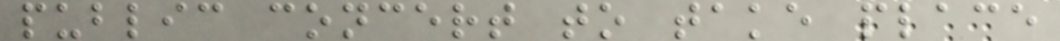public concert to take place
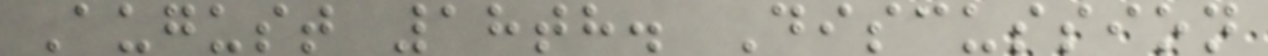August 18th. Discussion
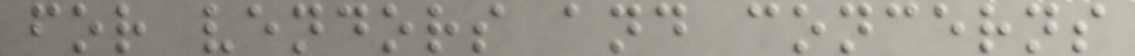for vendors and concerns
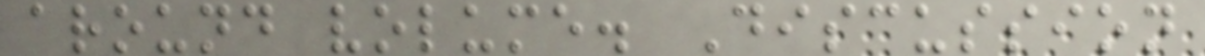around volume. Discussion
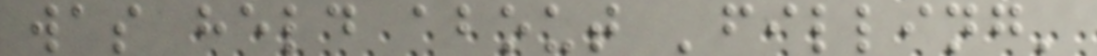was held about 'filling'
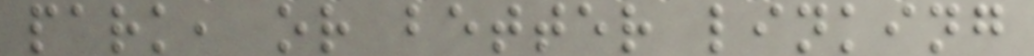park, or better linking
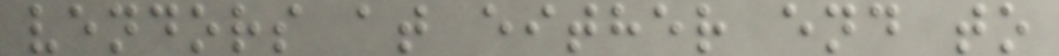vendors at either end to
